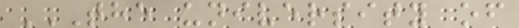THE UNIVERSITY OF
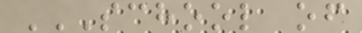SCHOOL OF
